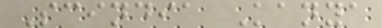Scindia Kanya
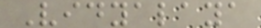Vidyalaya
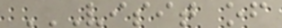VISIT OF
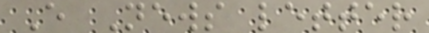E News letter
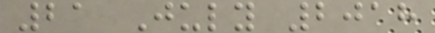21 July 2018
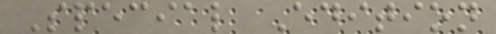Special Edition
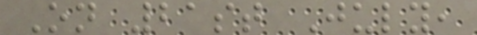On 21st July,
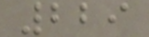229
